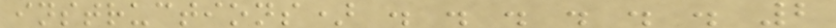instructions) . . . . . . 2
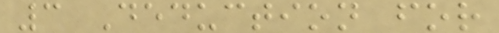3 Deduction for
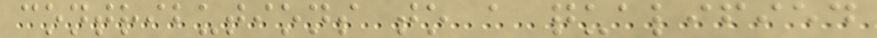contributions to a qualified
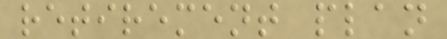retirement plan
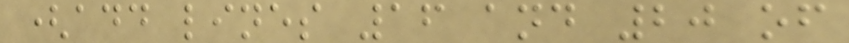(add lines 16 and 20 of
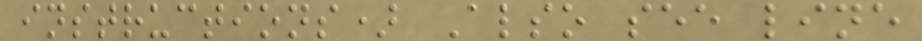instructions) Also see line
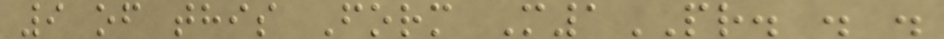9 of this Form M1PR. . .
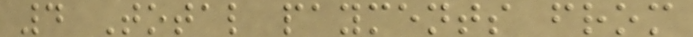4 Total payments from
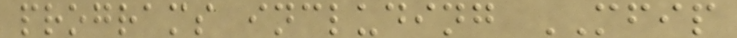programs including MFIP
